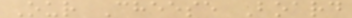Our Cheese Board
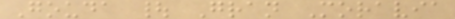Gouda | Gran Moravia
